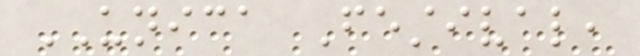UNICA Festival,
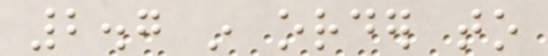2.7 in order to
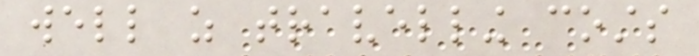well as travelling costs
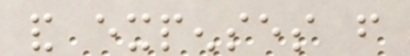and expenses from
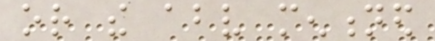or the above mentioned
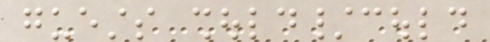guests should/could
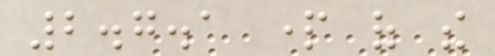2.7.1 part of the
